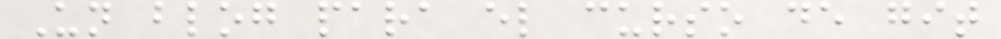Un blog para el curso de git
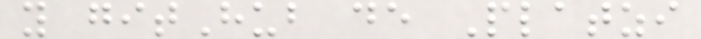y gitHub de Platzi
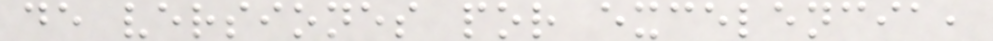de versiones por excelencia,
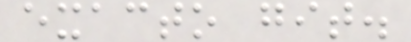exacto git.
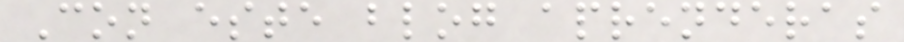Con este blog aprenderas
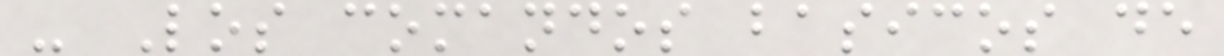- Los comandos basicos de
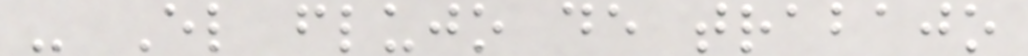- El flujo de trabajo
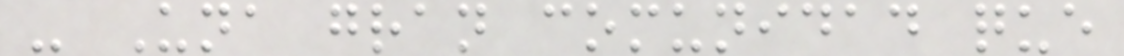- Una gran comunidad que
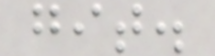git.
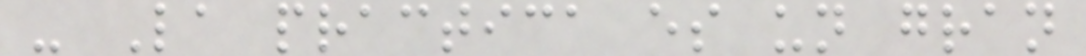- La practica es un gran
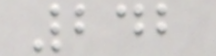242
